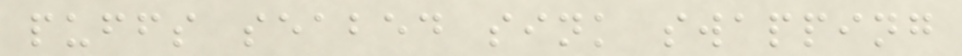puffs seabed sink swapping
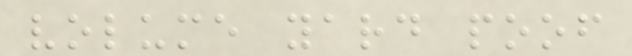volume yard poof
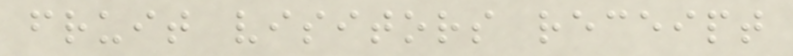fruit visitors receipt
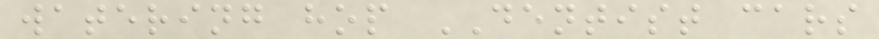watering hop DENTIST cars
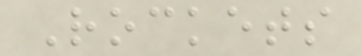Rockets
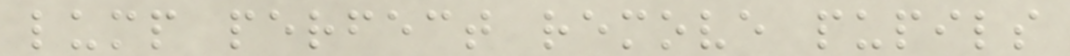lump perfect remove pupils
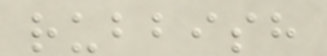rubbish
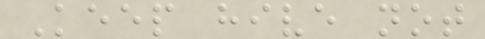Keep hive not
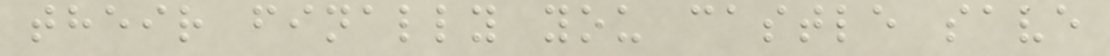their finally you castle save
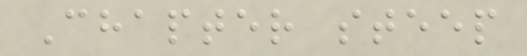Chapter steep
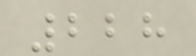228
